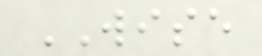WISE
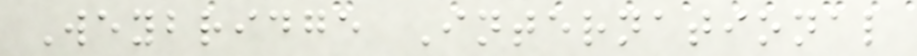Weybridge International
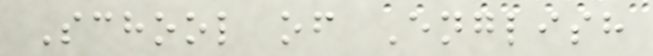School of English
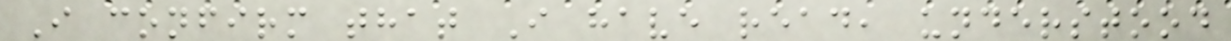I confirm that I have read, understood
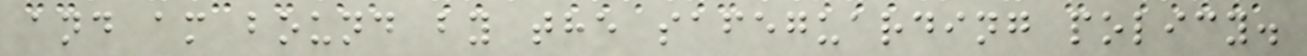and am bound by the safeguarding policy.
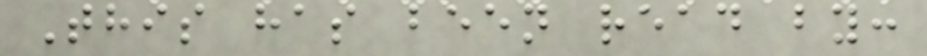This has been read by:
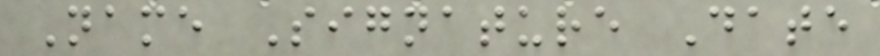Name Signature Date
